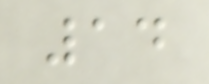14
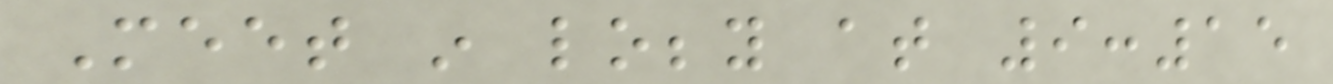Meet in lobby at 9:15
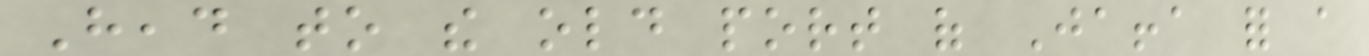Head to the old port of Jaffa for a
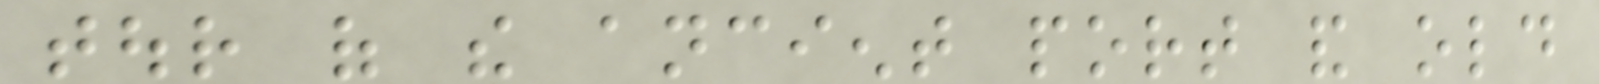tour of the ancient port and old
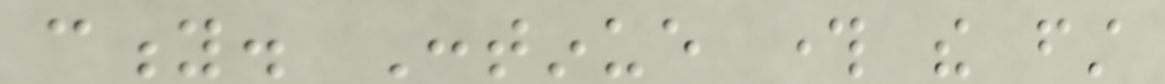city. Continue through the first
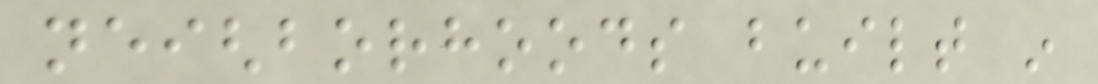neighborhoods built in
